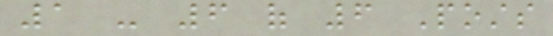1 - 6 of 6 Posts
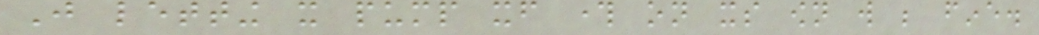Just letting it pump itself through on its own will be fine.
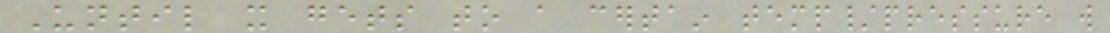Until it gets to a certain temp/pressure will
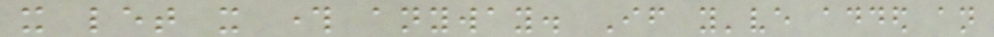it let it through anyway. If you've added an
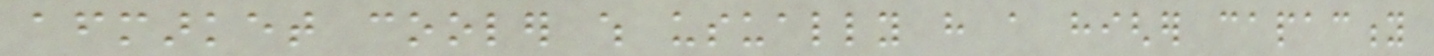aftermarket cooler which usually have a higher capacity
